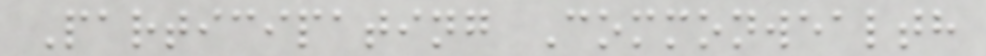Participating Commonwealth
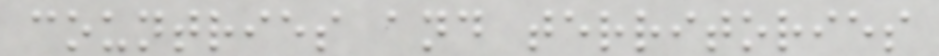countries and territories
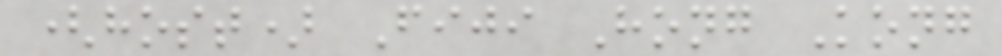(host) Fiji Hong Kong
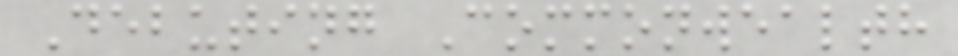Debuting Commonwealth
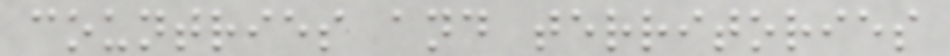countries and territories
